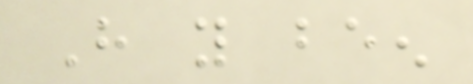Have you been
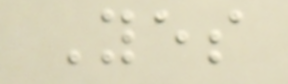Yes
